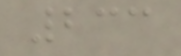233
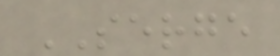SERGE
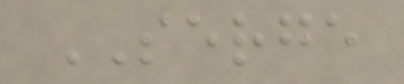SERGE
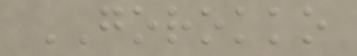GOROKKO
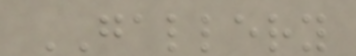GALLERY
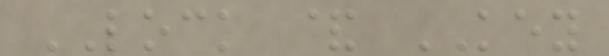LOCK & KEY
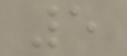5
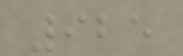925
